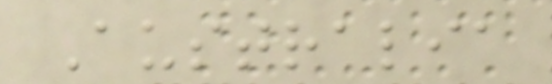Australia
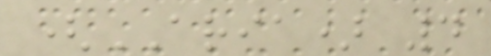(ARIA) 4
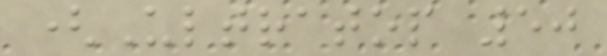(Ultratop 50
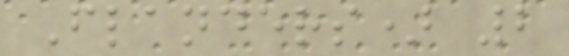Flanders) 2
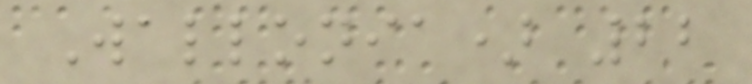Wallonia) 22
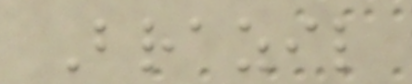Brazil
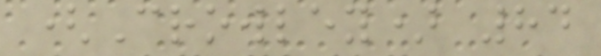(Crowley) 84
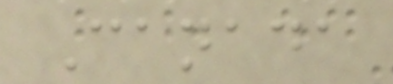Canada
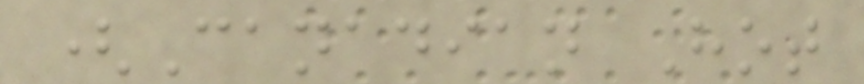(Canadian Hot
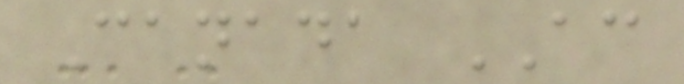Canada AC
